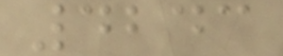4243
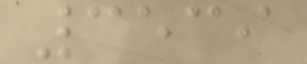3539
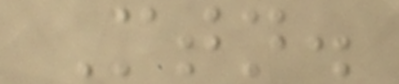Mtn.
